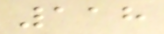118
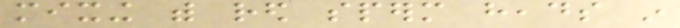mixing with red sperm heads in
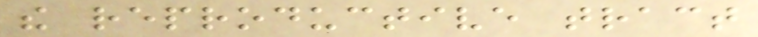the reproductive tract
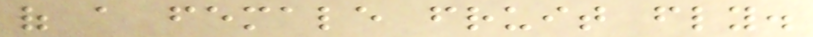of a female fruit fly.
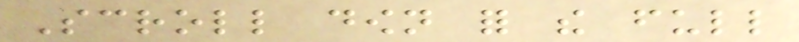Scroll down for the full
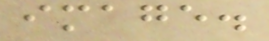image.
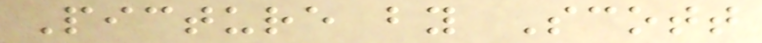Picture by Scott
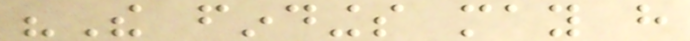"The findings may have
